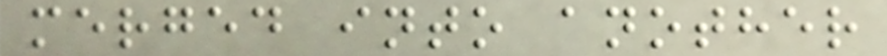merged into another
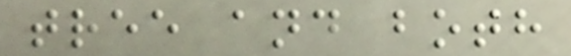tree and both
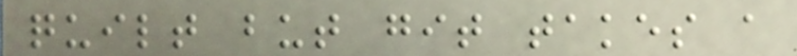quilt but git takes a
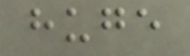huge
